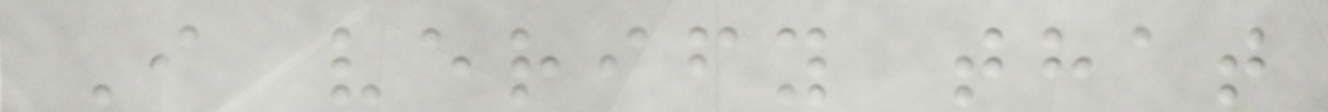I verify that
